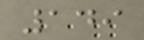149
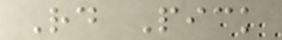Rd Pick
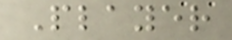Player
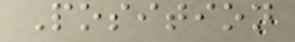Position
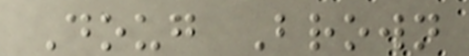Doug Brown
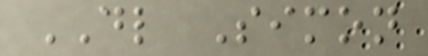DL Simon
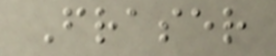Fraser
